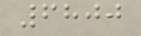6800
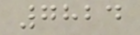7824
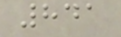841
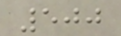500
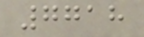7718
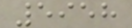5958
